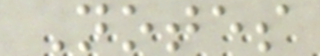Notes
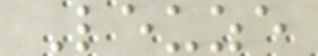Leuze
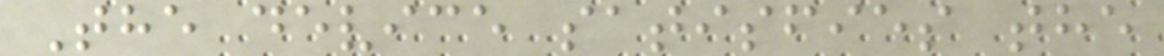The device satisfies the
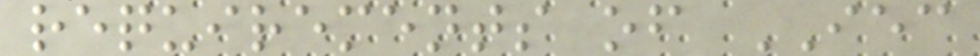requirements of IEC
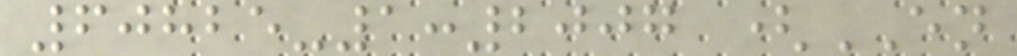60825-1:2007 (EN
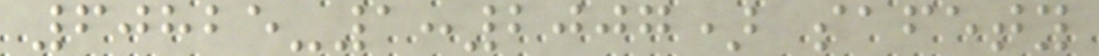60825-1:2007) safety
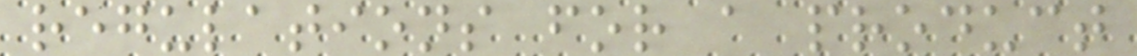regulations for a product
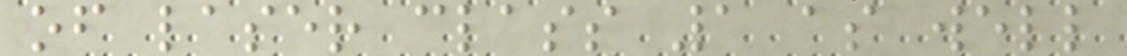of laser class 1 as well
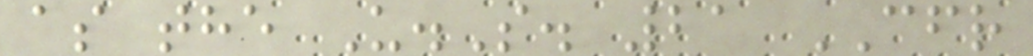as the U.S. 21 CFR
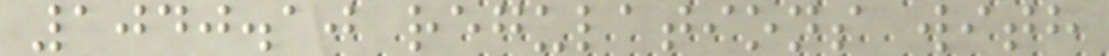1040.10 regulations with
